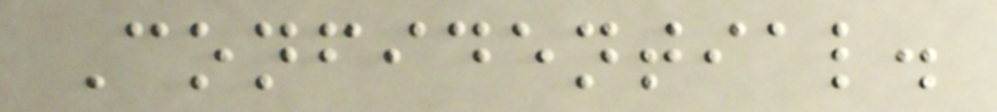Confidential.
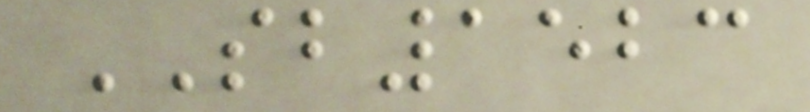SB1523
